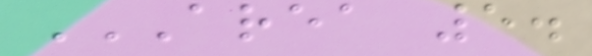AREA 5.
